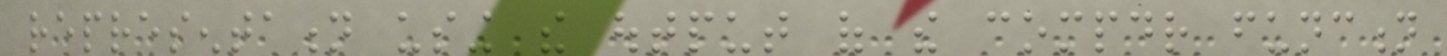representation using the output of the compdr function
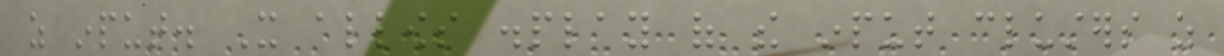as input. It allows display of the input clusters as
